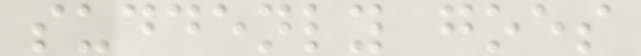suddenly goes
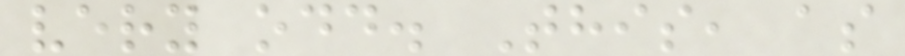very odd. This, as
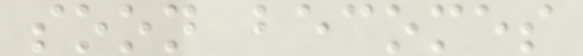soon becomes
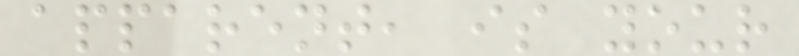apparent, is your
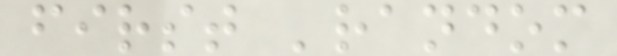first 'random
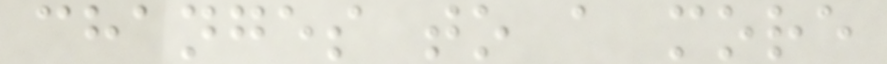changes to a more
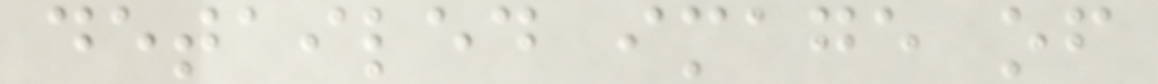detailed image of
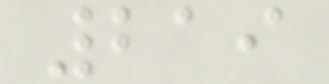219
